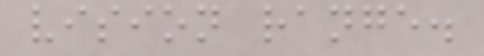vision range.
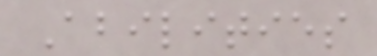Abilities
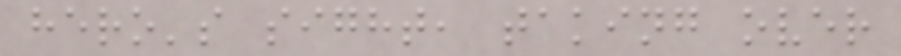hero's sight, taking over
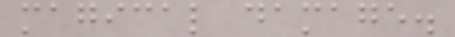magical damage.
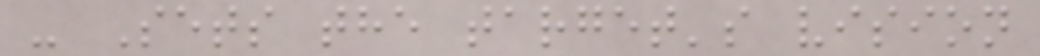- Sets the target's vision
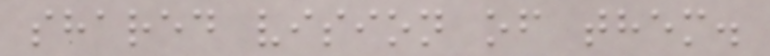shared vision of them.
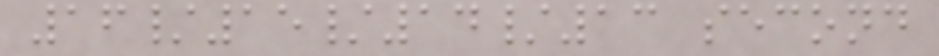16/15/14/13 second
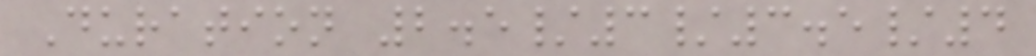Duration 2.5/3/3.5/4
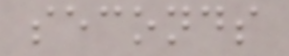seconds
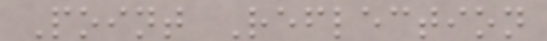Point Reflection
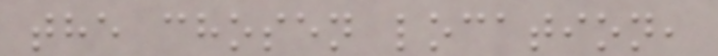the chosen location,
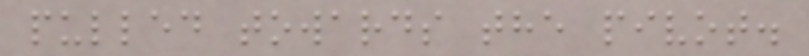pulled towards the pivot.
